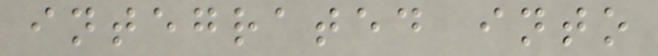integrated into
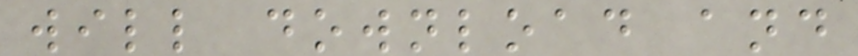will download and
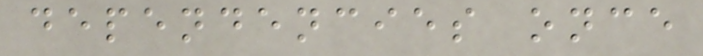dependencies once
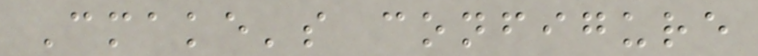Cmake's configure
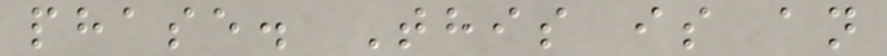phase. This is an
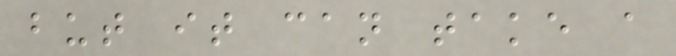but it can take a
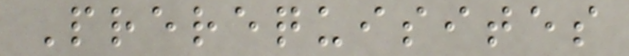Prerequisites
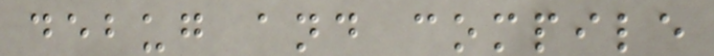debug and compile
